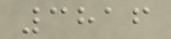3816
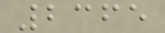2365
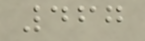467
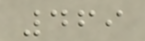469
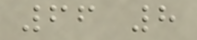66 8
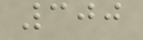300
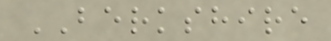BERKSHIRE
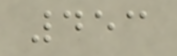453
